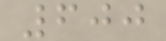600
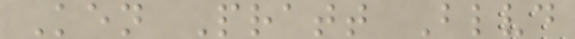Ken Pratt Blvd
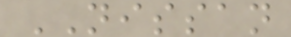NISSAN
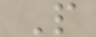P
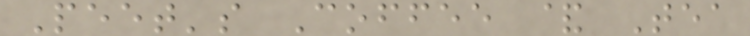Peet's Coffee & Tea
